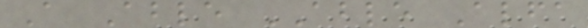A Able ABLE Alfa
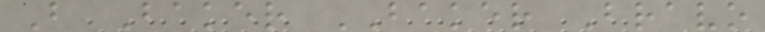B Baker BAKER Bravo
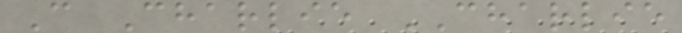C Charlie CHARLIE
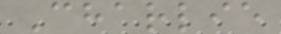Charlie
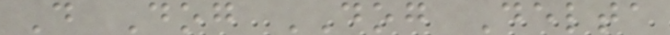D Dog DOG Delta
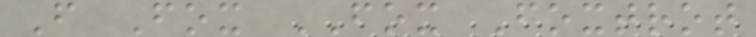F Fox FOX Foxtrot
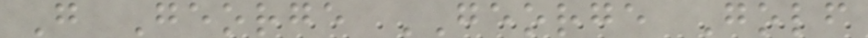G George GEORGE Golf
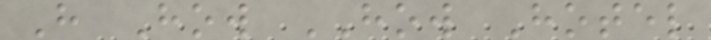H How HOW Hotel
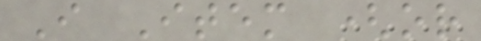I Item (or
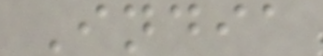India
